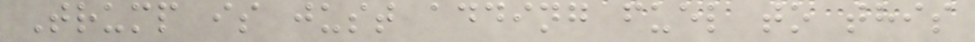Trump is just adding fuel to this
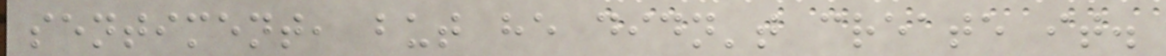sentiment, but he didn't create it.
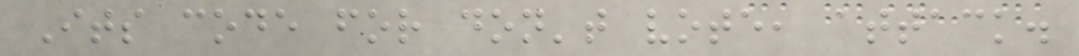Its code for don't vote, attack.
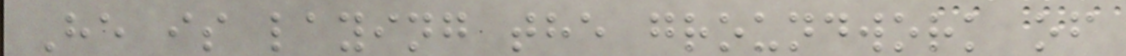He is laying the groundwork of
